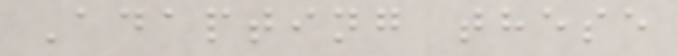Adapting these
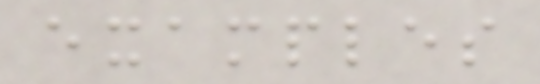examples
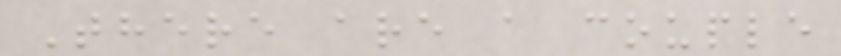There are a couple
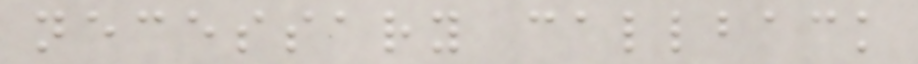necessary callback
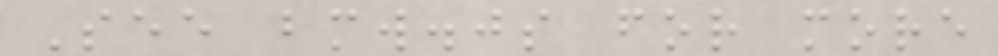See bmw.js for more
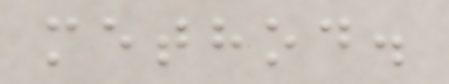method.
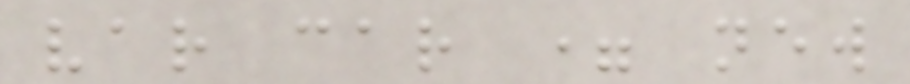var car = new
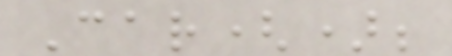Car();
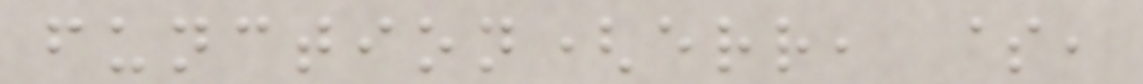function(err, $,
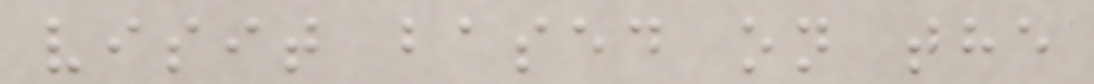visit based on the
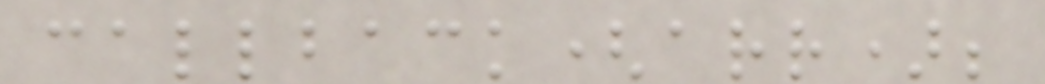callback(arr);
